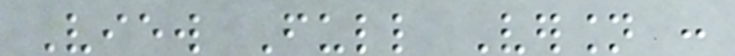View Full Version :
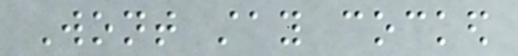Wont stay cocked
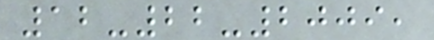12-22-2009,
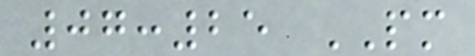07:25 PM
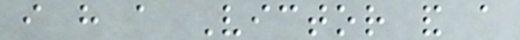i have a Victor and a
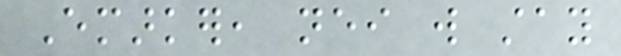Emarker, neither will stay
